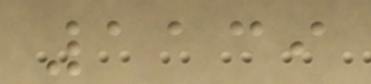1139
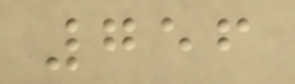756
